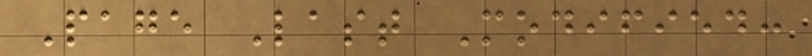Page Last Modified:
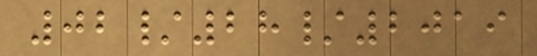02/28/2019
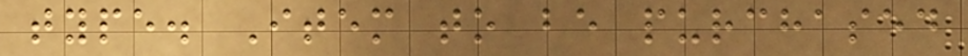type. Item to be purchased
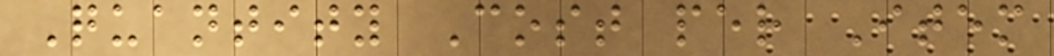Quantity Cost per Item
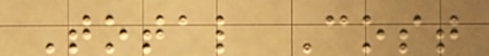Total Cost
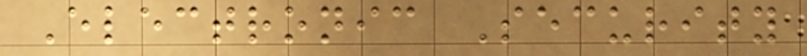Electronic Security
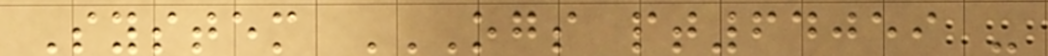System OGS PT64059 -
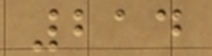214
